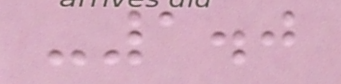-1.0
